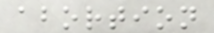abortion
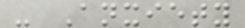- Anxiety
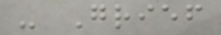- Grief
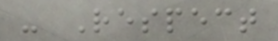- Respect
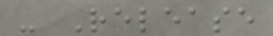- Release
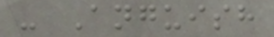- Anguish
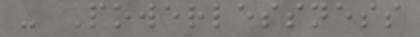- Powerlessness
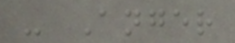- Anger
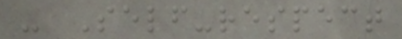- Self-respect
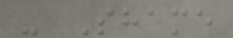- Shame
